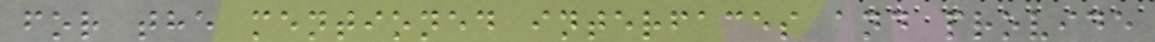for the mentioned interfaces and provide
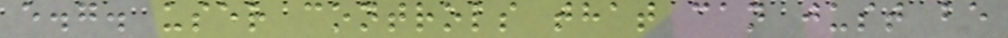e.g. user controls that can just be
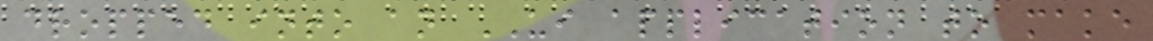dropped into an UI application to make
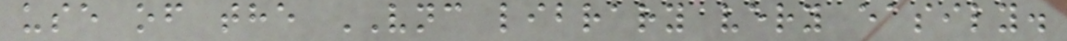use of the VNC library very easily.
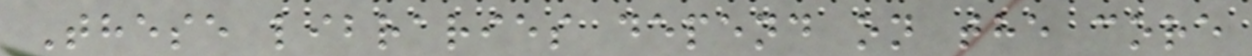These libraries depend on the core
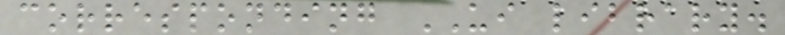corresponding UI library.
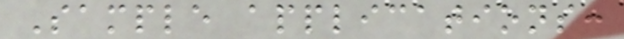Sample applications:
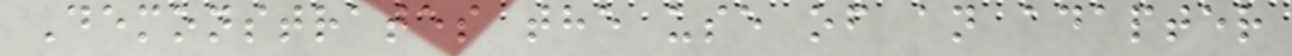Demonstrates the use of an adapter
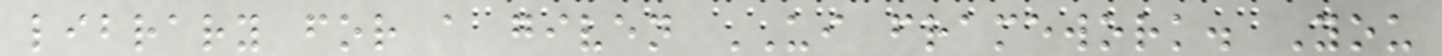library for a given UI framework. You
